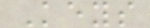Keys
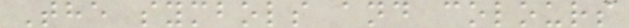The symbols and colours
